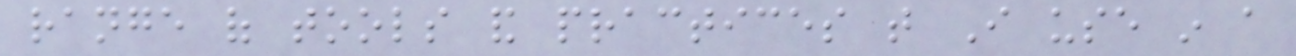range of tools and practices that I use in a
